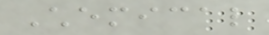Chemical
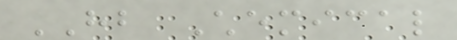HB Chemical
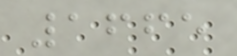1665
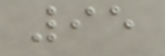95
